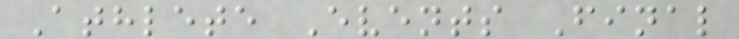Athlete Events Final
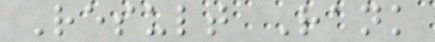Result Rank
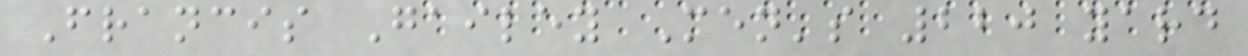Francis Gailey Men's 220 yard
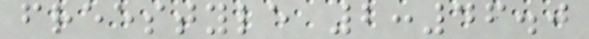freestyle 2:46.0
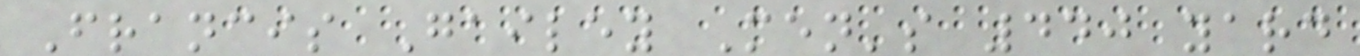Francis Gailey Men's 440 yard
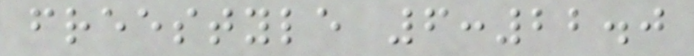freestyle 6:22.0
